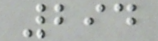294
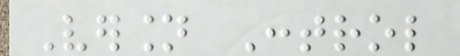Version Control
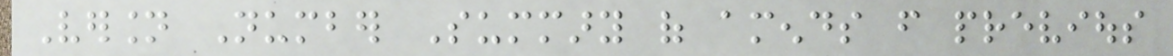Version Number Summary of amends from previous
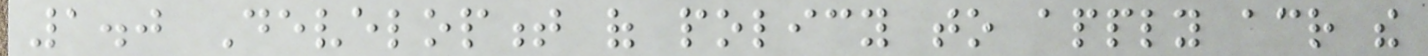1.0 Development of policy to apply across the
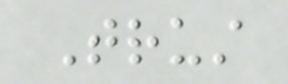Trust
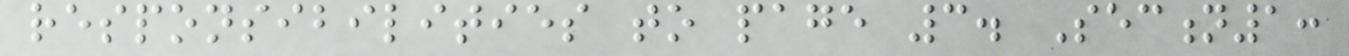responsibilities to page 3. Section1:
